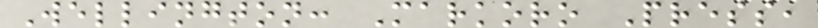Wellington: Markoro Press,
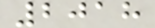2018
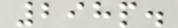298p.
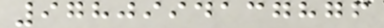9780994137876
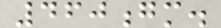460gm.
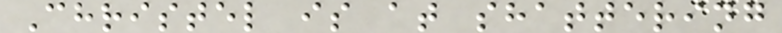Christel is at shattering
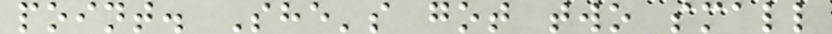point. She's got two small
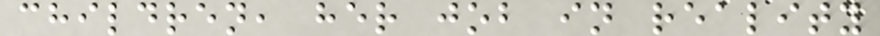children, her job in reality
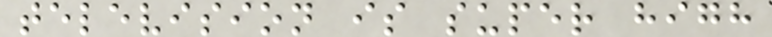television is super high
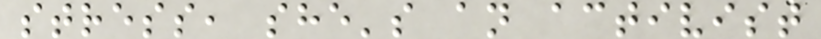stress, she's an activist
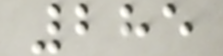285
